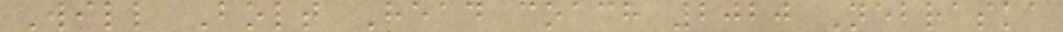Will Bolt Head coach 2020 Nebraska
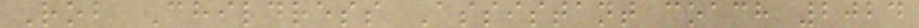Rob Childress Assistant coach 2024
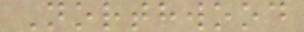Northwood
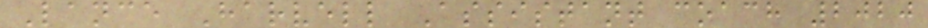Lance Harvell Assistant coach 2020
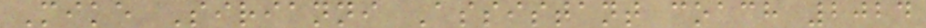Mike Sirianni Assistant coach 2024
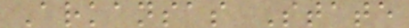Arkansas State
